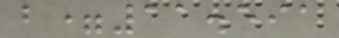b=11.591
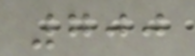700
